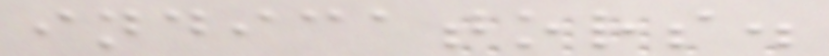indicators.
